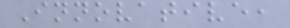Innovative,
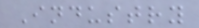Industry
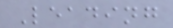Leading
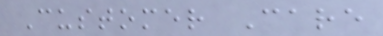Customer Care
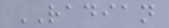RADIAN
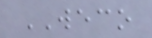WECO
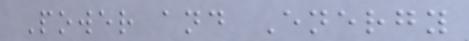Power and Energy
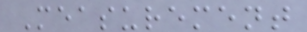Measurement
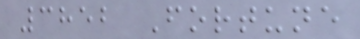3852 Fortune
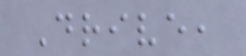Drive,
